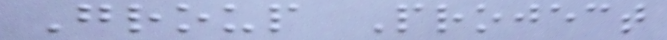Group Project
